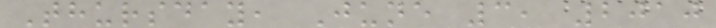Thursday, June 3, 2010
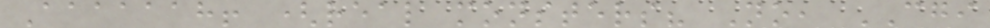Aaaaaah! (real monsters? No, CGI
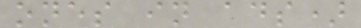ones in ads)
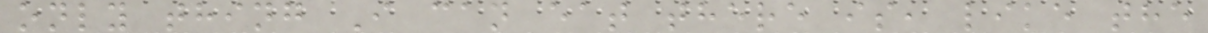only thing I can eat there is, like the
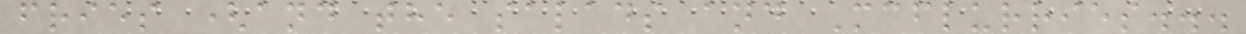fries (and the salads and Mcflurries...
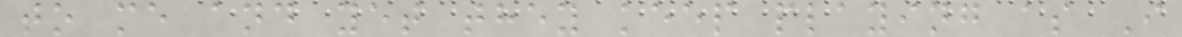to me and yet they keep playing as I
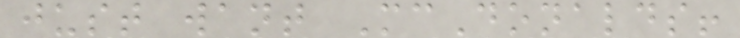just want McDonalds!
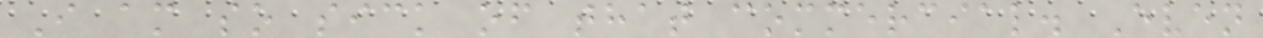I am so sick of that commercial. Even
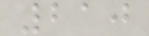210
